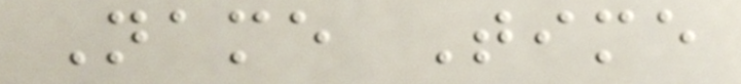Name Time
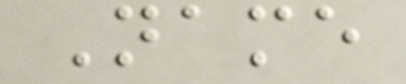Name
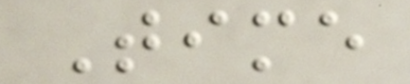Time
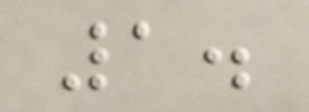1.
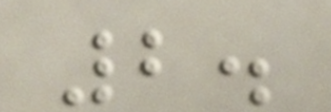2.
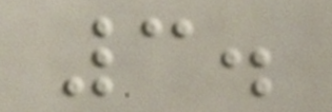3.
